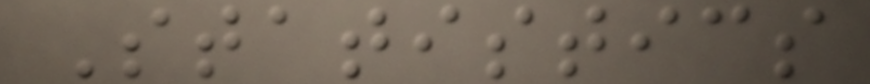Statistics
